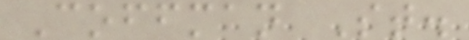Coffman St.
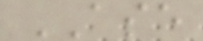ASE
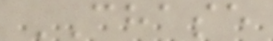CHASE
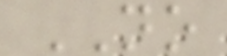NO
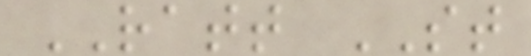RATT ST
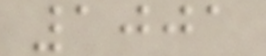1001
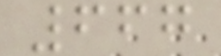667
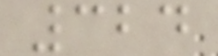324
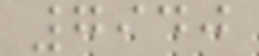7940
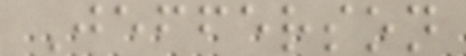Jefferson
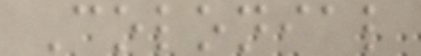Colonial
